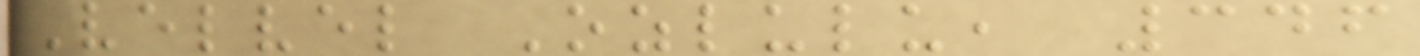Velvel Ozlulu, 346
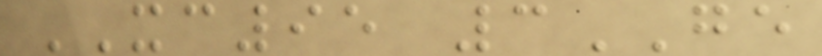XC95 3GE
